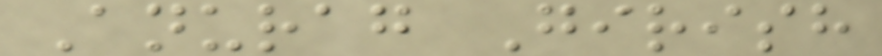Anurag Girish
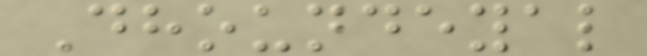Dhoundeyal
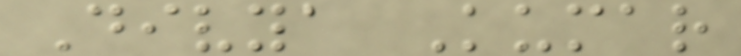Divya Kumar
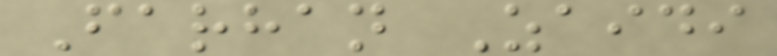Farhan Zaidi
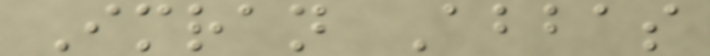Imran Abbas
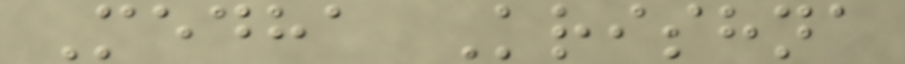Medha Krishna
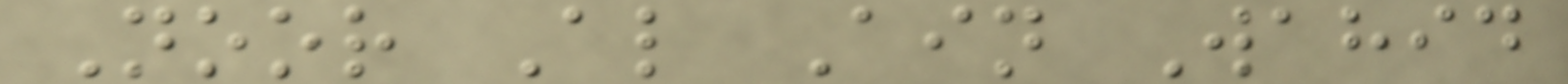Noor Al Ain Wahid
